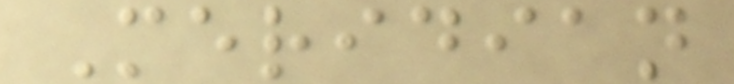Meridian
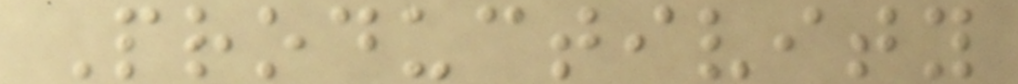Productivity
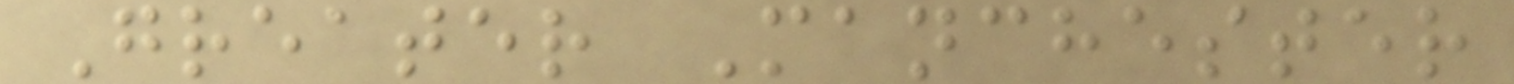Greater Manchester
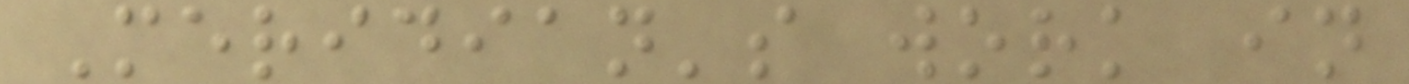Meridian's work in
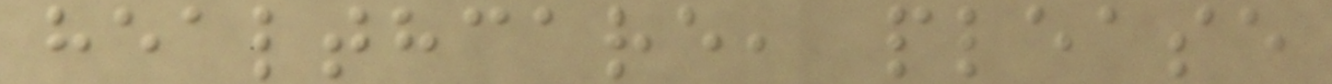healthcare, please
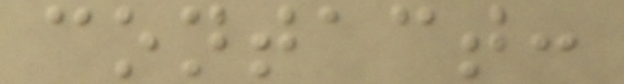contact:
